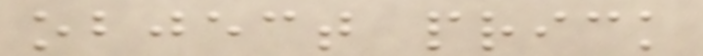object prick
